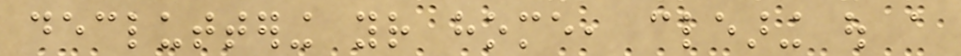decluttering your home, clearing out a
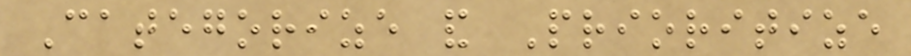Categorize and Prioritize
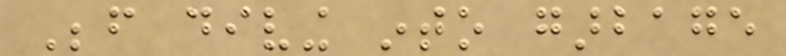Before diving into garbage
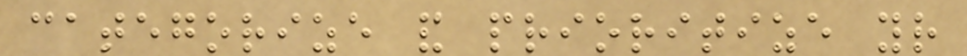categorize and prioritize your
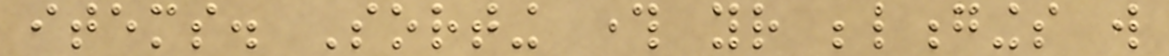items. Sorting through your belongings will
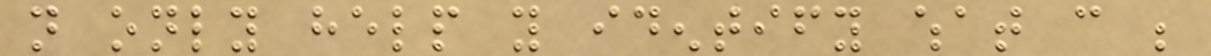not only help you identify what can be
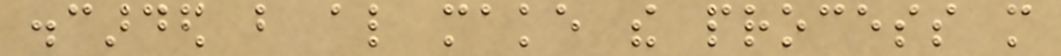discarded but also make the process more
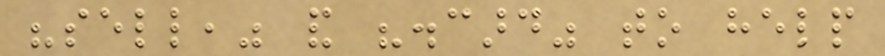"sell," and "discard" to help
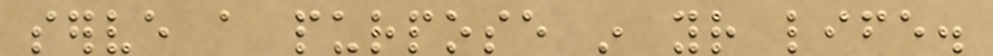serve a purpose in your life.
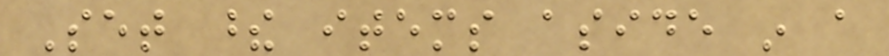Set these items aside in a
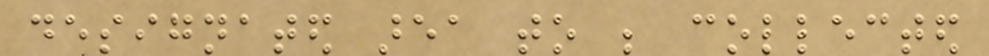designated area to be collected
